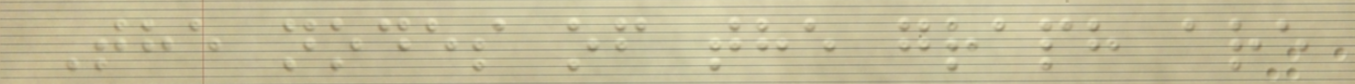The nodes of the graph are
